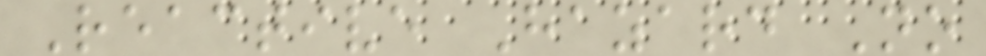Reactive Hazard No
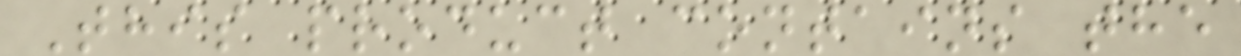This product contains the
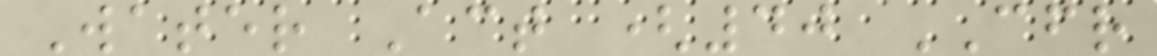Water Act (40 CFR
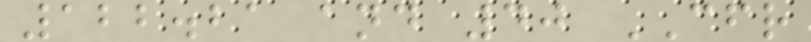122.21 and 40 CFR
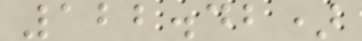122.42)
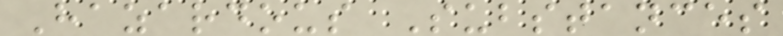Hazardous Substances
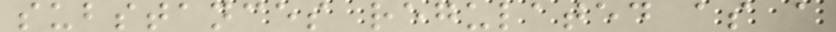substances regulated as a
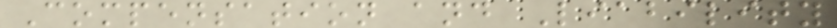Compensation and Liability
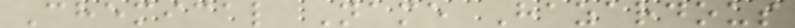Chemical Name Hazardous
